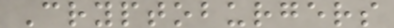Cryptoburgers
